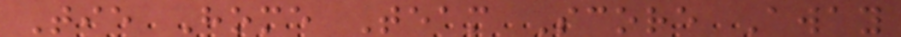Tie Home Team Score Away
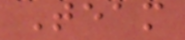Team
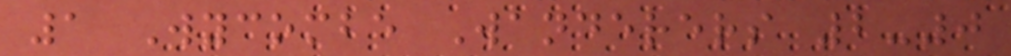1 Wycombe Wanderers 2-0
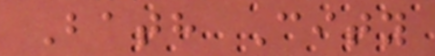Bath City
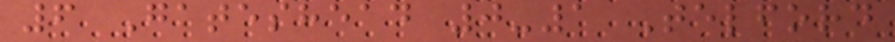6 Gateshead 0-1 Telford
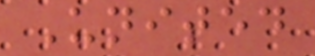United
